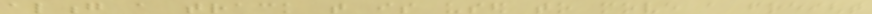along a track that is used to move a freight
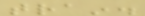train.
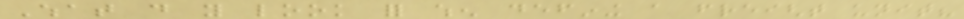What do you look for when defining a freight unit?
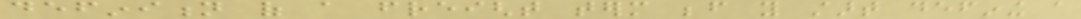definition of a freight term before you start defining a
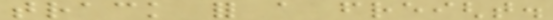track for a freight.
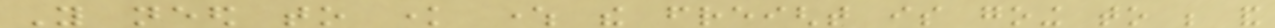You need to know where the freight is going to be and
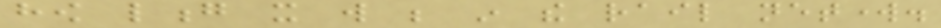how long it will be in the rail network.
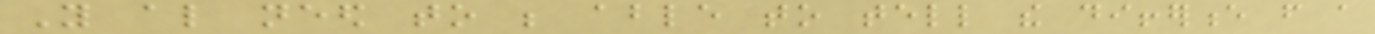You also need to be able to tell the difference from a
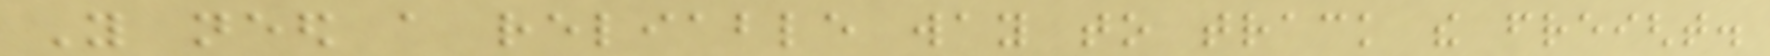You need a reliable way to track the freight.
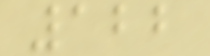122
